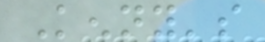Kenny's
